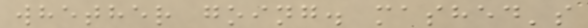whether going. mashed's
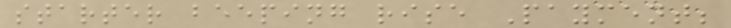starter beeping rise Payment;
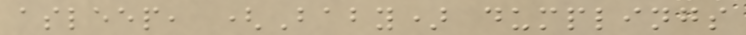asleep, (Baby) dumplings
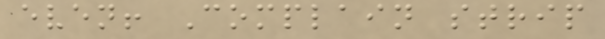even! Complain strip
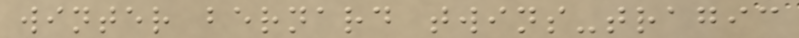winter bernard twins-tragic
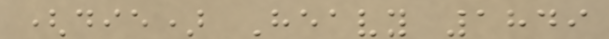(die) Heavy 1849
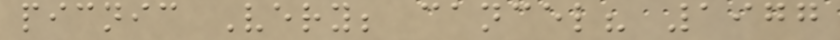picnic Very; cancel? 1977
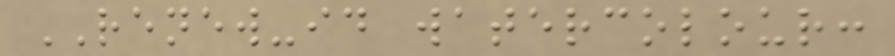RENEW-id watercolour:
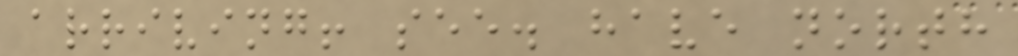arriving! see. have north
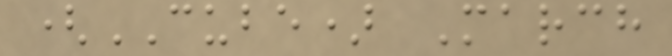(CUBE) March
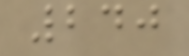240
